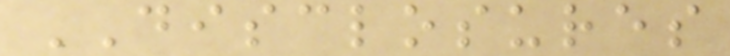DISCLOSURES
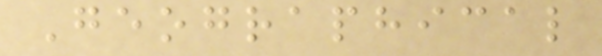Geographical
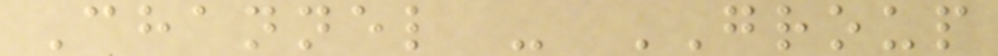Channel - GROUP
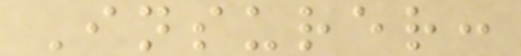Insurer:
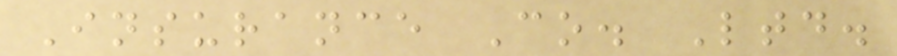Insurance Co. Ltd.
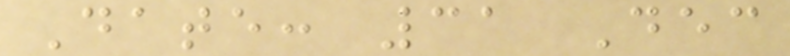Date: 31 Dec
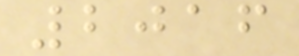2016
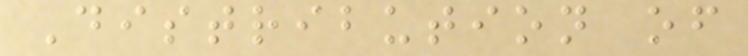Distribution of
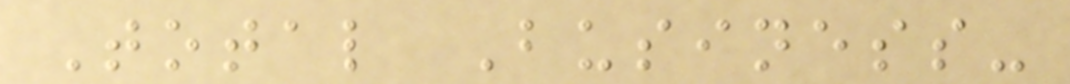Total Business-
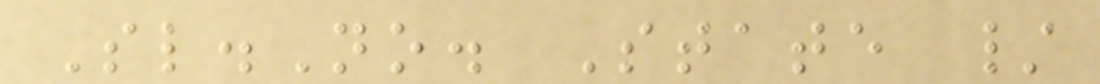Sl.No. State /
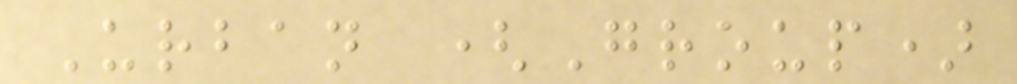Urban (Group)
